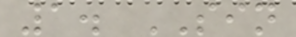1. SIN
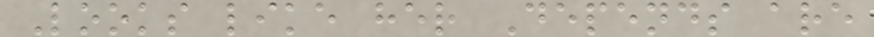Looks like her Depends are
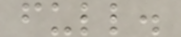full.
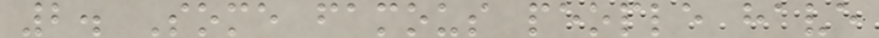2. Some famous people have
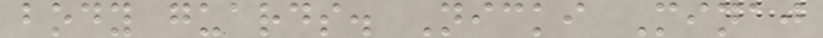body guards. Nicki Minaj
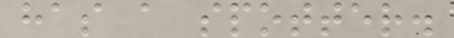has a spotter.
